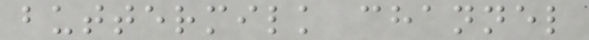buttermilk channel
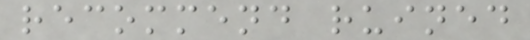recommend ruined
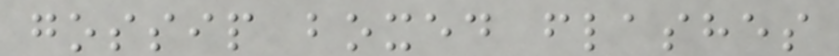gossip boxed flashes
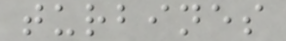turbines
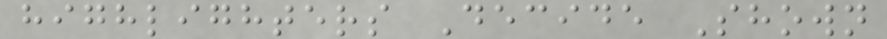highlighters Decide Shown
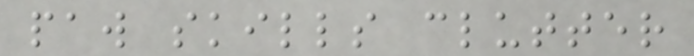paw skills clutter
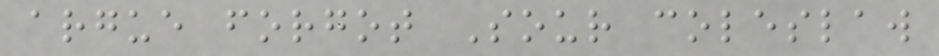argue forgot Sour coleslaw
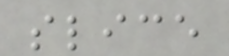slice
